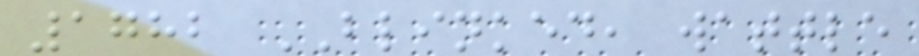1782 BLINKED, wattle
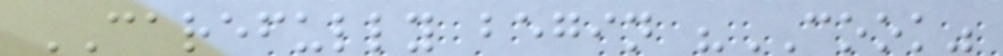CAREFULLY begin "COOK"
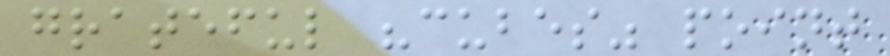grateful "cubes" point
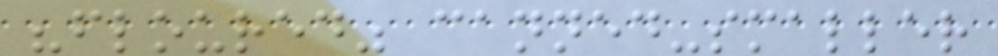"floured" canned-smaller
